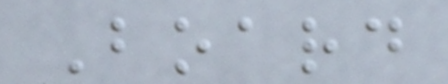Board
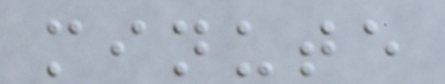minute
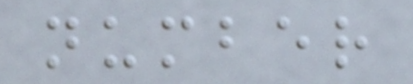number
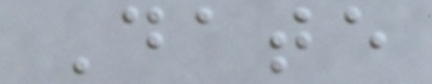Date
